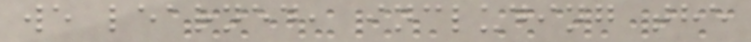we learned, including the
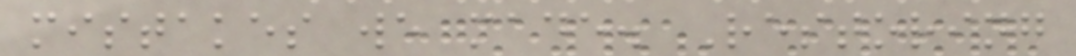mistakes we made. Restoring
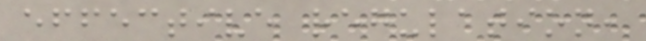effective regulation,
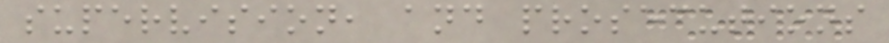supervision, and prosecutions
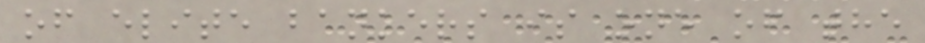of elite bankers is one of the
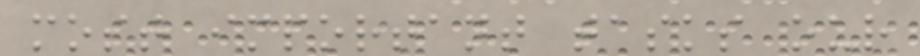most important tasks our
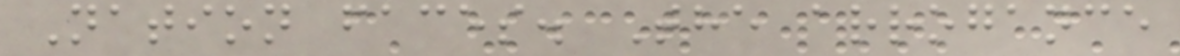Nation faces. The arrogance
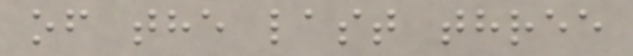of the last three
